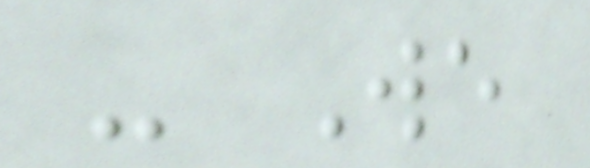- We
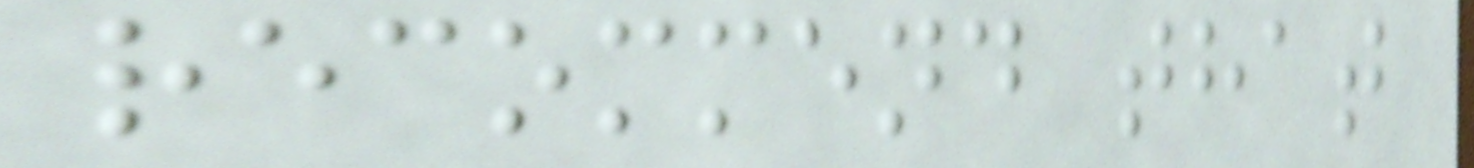recommend that
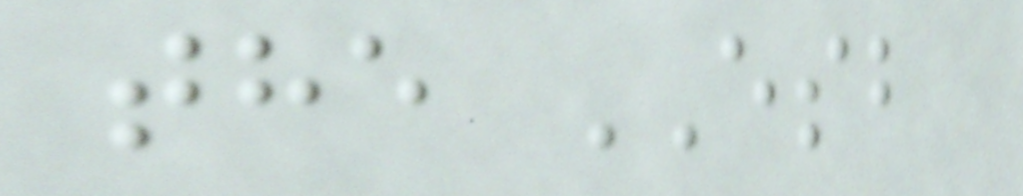the ESB
